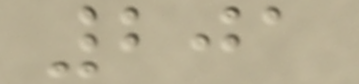201
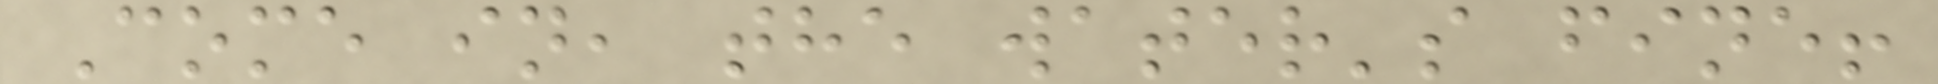Come in, the water's fine!
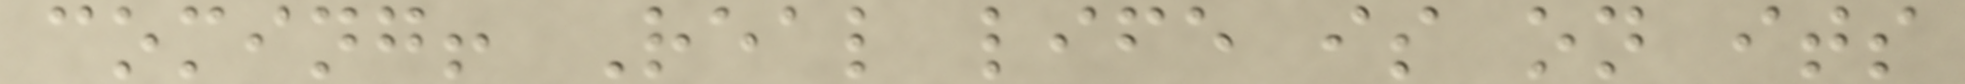coming! Real life is on its
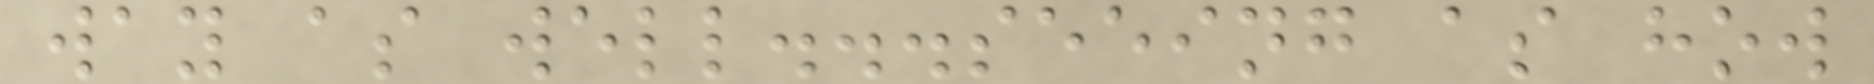way as well...seeing as how
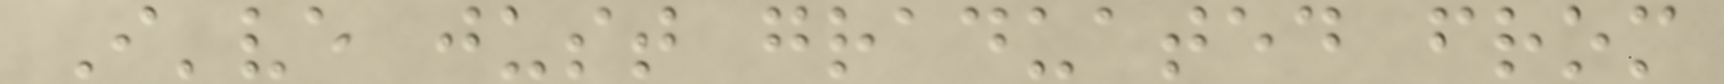I've just graduated from
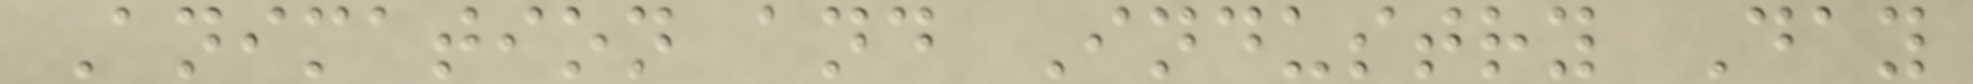Animation and Industry Day
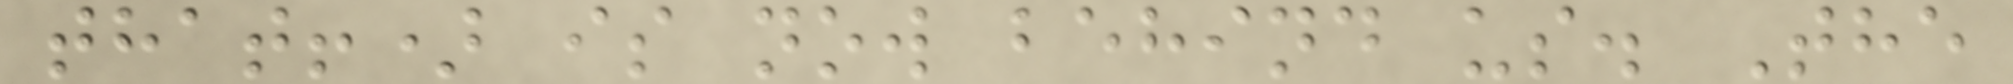that!) is now behind us. The
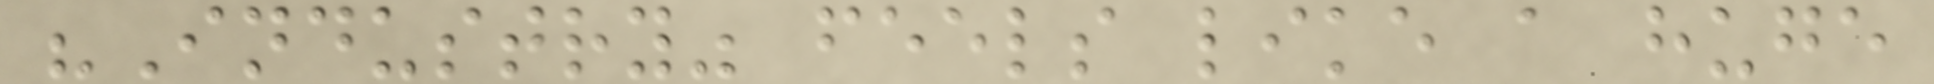"Industry" feels like a huge
